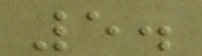5.
